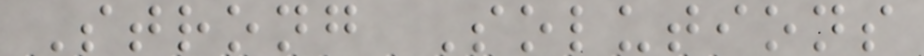Strong Solutions
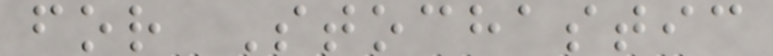for Stochastic
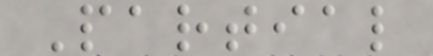Partial
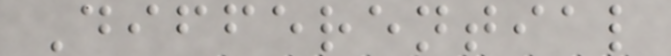Differential
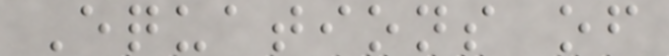Equations of
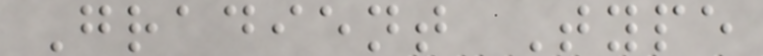Gradient Type
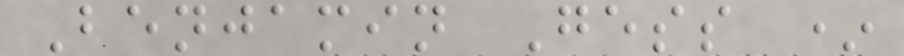Benjamin Gess *
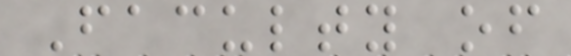Faculty of
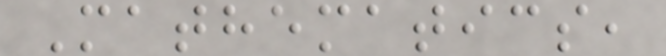Mathematics,
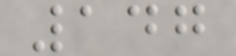147
